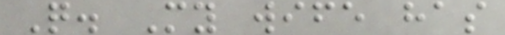Q. My wife has
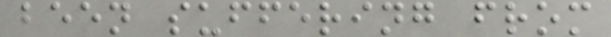been suffering from
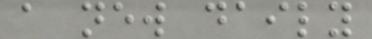a new daily
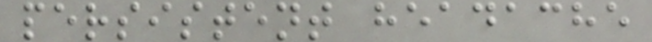persistent headache
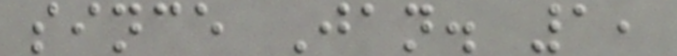since Jan. 1,
